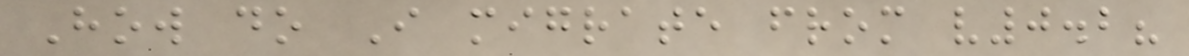How do I migrate from v0.2?
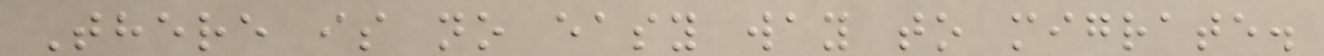There is no easy way to migrate.
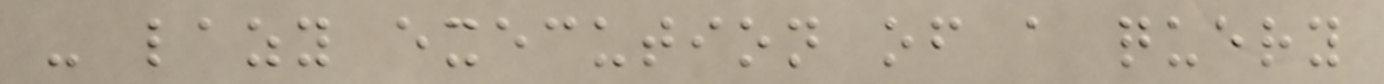- lazy execution of a query
